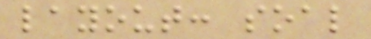layout: soal
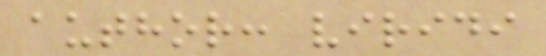author: viridi
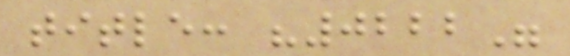title: "0222"
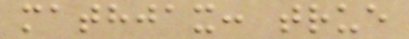mathjax: true
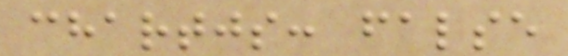chartjs: false
